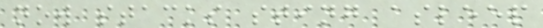now stacks sting asleep
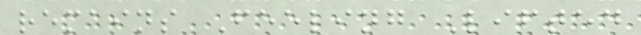remains Feeling Lifted
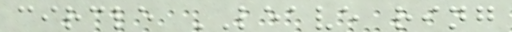circle LEAVE ring
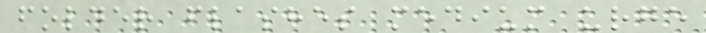folder flashes medium urge
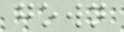gown
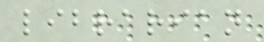librarian
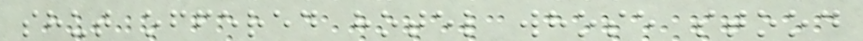shut offered hotel whose stood
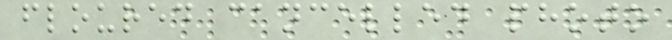floured cancelled photo
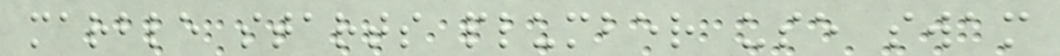marble starts plumber use swam
